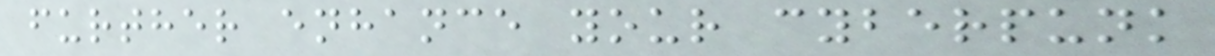further enhance your cyberpunk
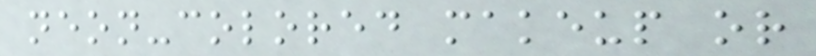neon-colored makeup or
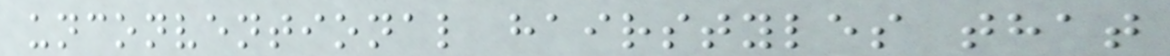unconventional hairstyles that
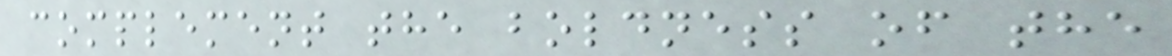complement the boldness of the
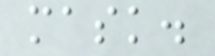mask.
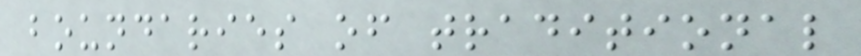boundaries of traditional
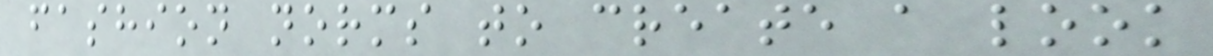fashion norms to create a look
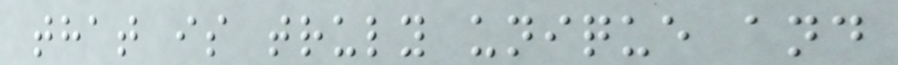that is truly unique and
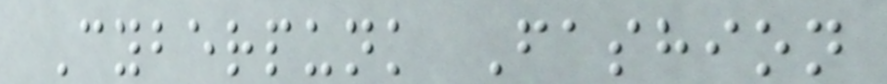Cyberpunk Fashion
